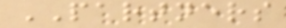PARTNERS
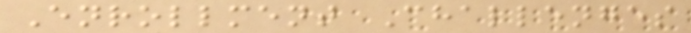Enrollment Challenges
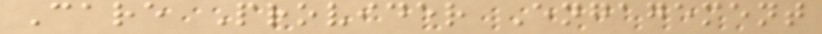Care Provider Engagement
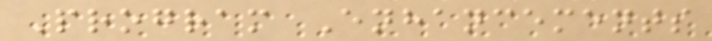Program Enhancements
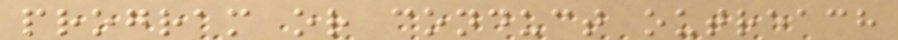program or conduct outreach
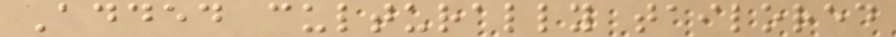Added culturally tailored
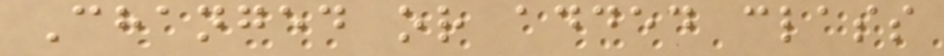Changed or added class
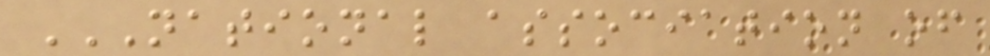NATIONAL ASSOCIATION OF
